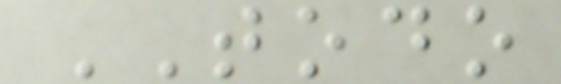TODO
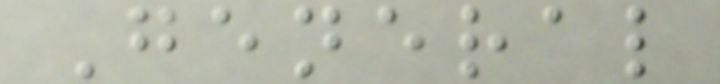General
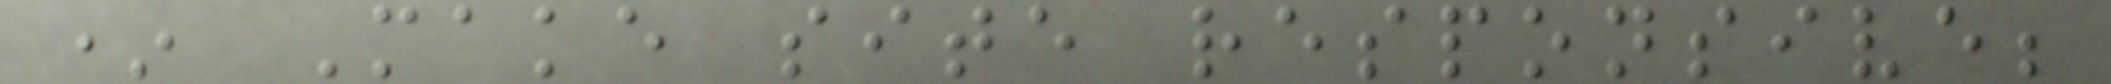* Make site responsive;
